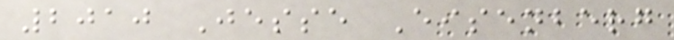2010 Jesse Eisenberg
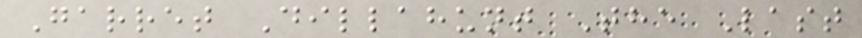Garret Dillahunt The Last
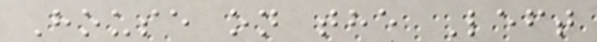House on the Left
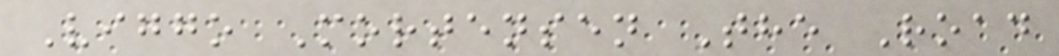Viggo Mortensen The Road
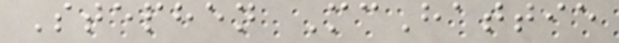Stephen McHattie
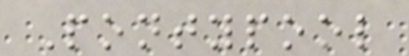Pontypool
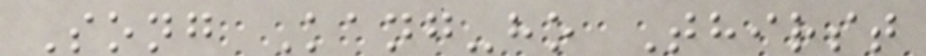Song Kang-ho Thirst
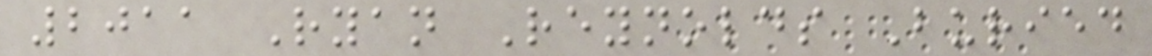2011 Ryan Reynolds Buried
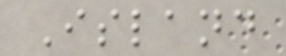Island
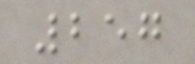257
